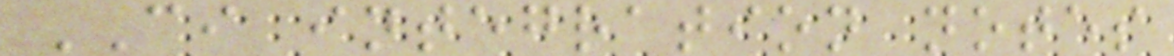CI integration notes
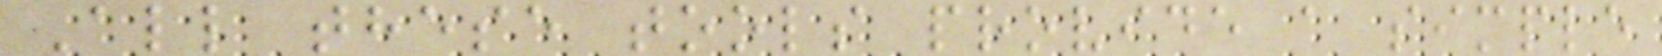All these tools provide a simple
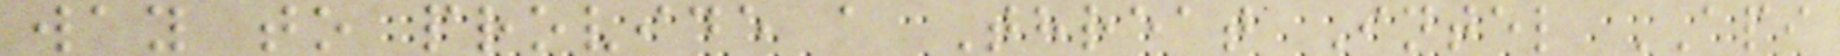way to provide a Threat Intel API
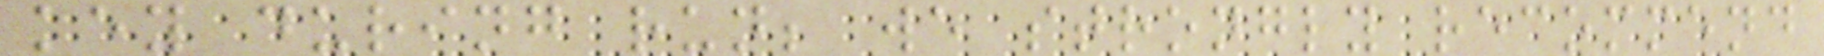key during run; we strongly recommend
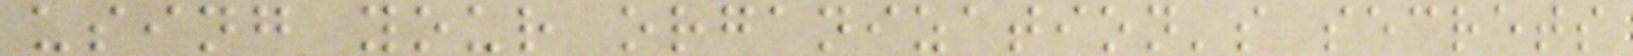using your organization's secrets
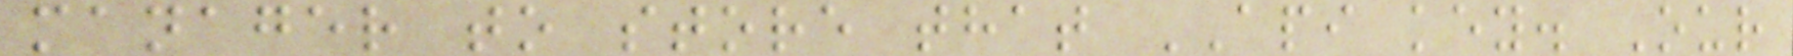manager to store that API key. Our
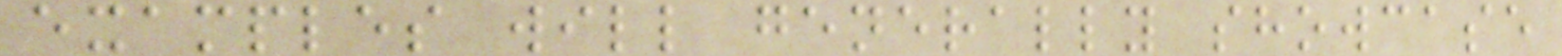examples will generally showcase
